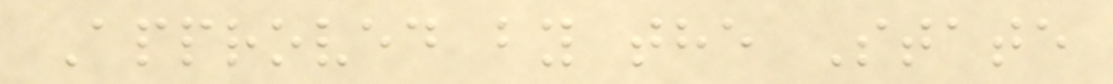Approved by the State
